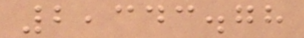2,343.78
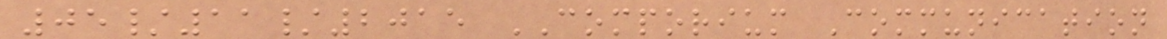05/11/2015 COMPORIUM Communication
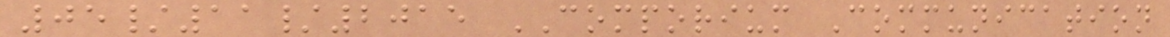05/11/2015 COMPORIUM Communication
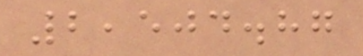2,504.87
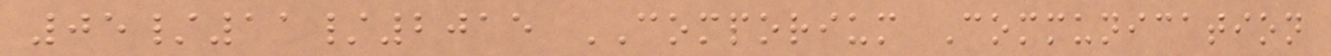05/11/2015 COMPORIUM Communication
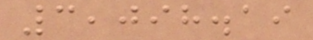3,098.19
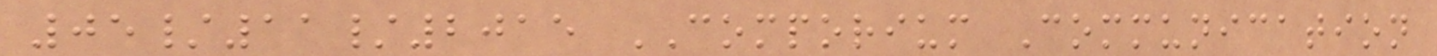05/11/2015 COMPORIUM Communication
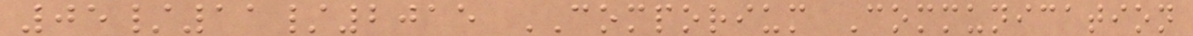05/11/2015 COMPORIUM Communication
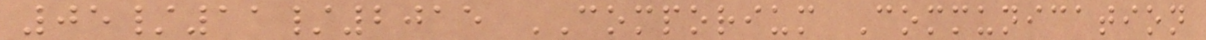05/11/2015 COMPORIUM Communication
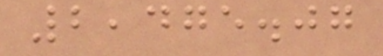2,475.07
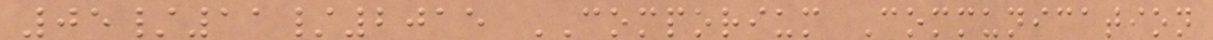05/11/2015 COMPORIUM Communication
